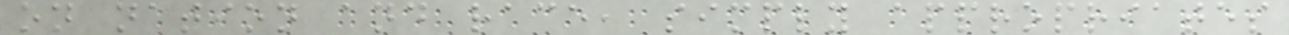on nation and race, simply appropriates
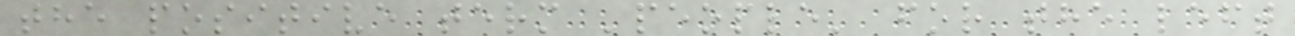the positive term 'people' for the left
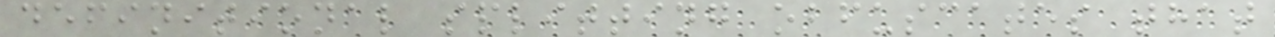definitional splitting obfuscates that
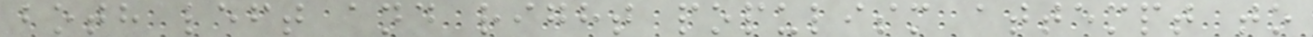both left and right populism attempt to
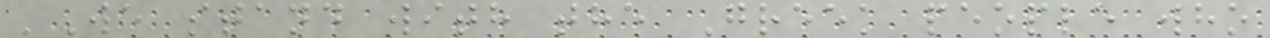'We stand with the Greek people who
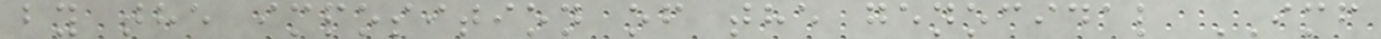by the imposition of the genocidal IMF
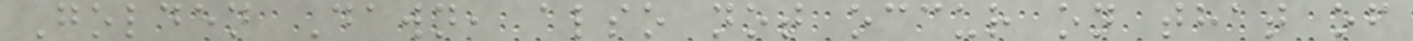Golden Dawn, also not occur on that of
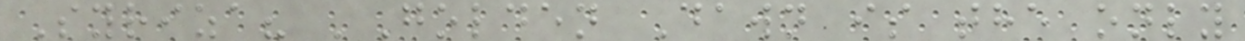Syriza? 'Golden Dawn is the only
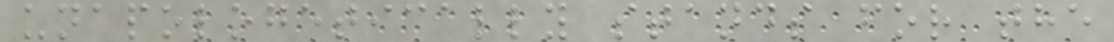unapologetically stands for the
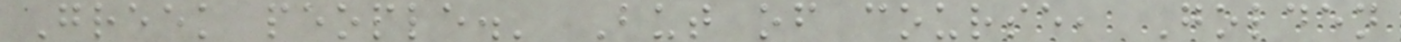Greek people.' But of course, Golden
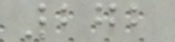272
